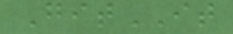GitIT
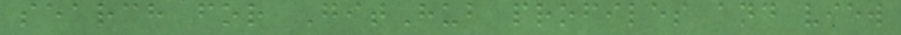search for GitHub profiles and view
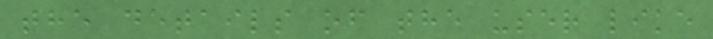the details of the user like
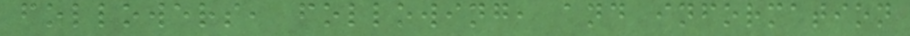followers, following, and information
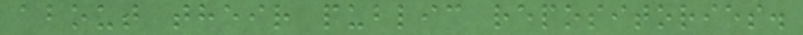about their public repositories.
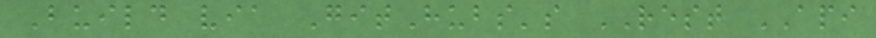Build via GitHubs's REST API
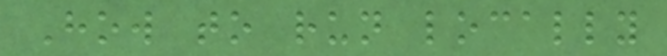How to run locally
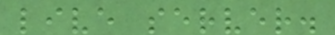live server.
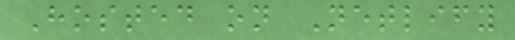Hosted on Netlify
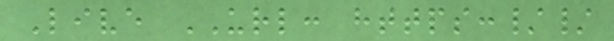Live URL: https://
